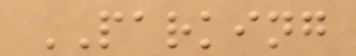PARKING
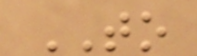TO
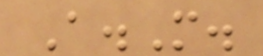A.M.
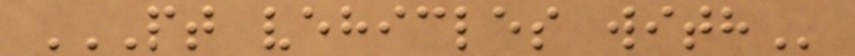PT VEHICLES WITH
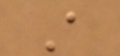A
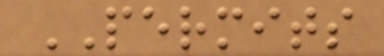PERMITS
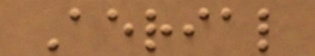Aerial
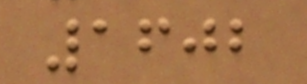1602
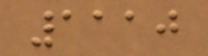1110
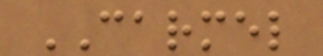CARMEL
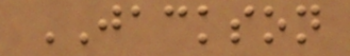JACKSON
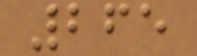265
